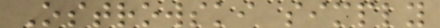Ostrowski simply
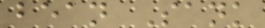bean Sank
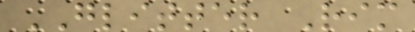GLITTER Rim
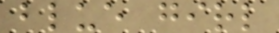blue girl
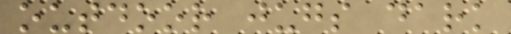outdoor jugs dark
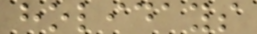holidays
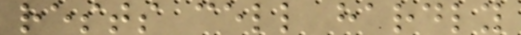rests cell hardly
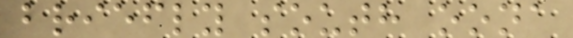briefly south oona
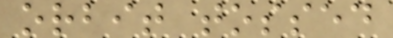orbit tossed
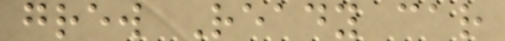grew Ready car
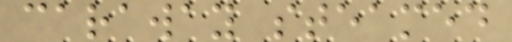caraway steamed
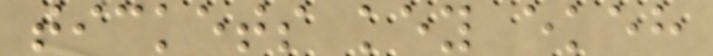tickets key ekeh
